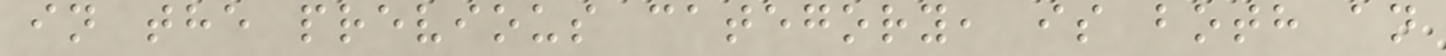in the previous category, is both an
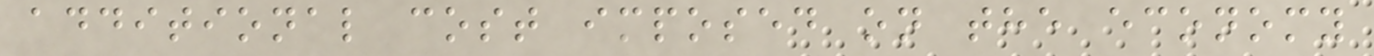additional cost imposed on the economy
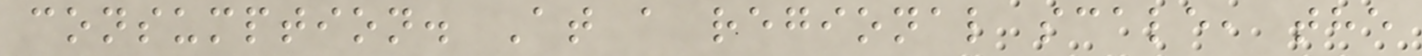consumption. At a regional scale, the
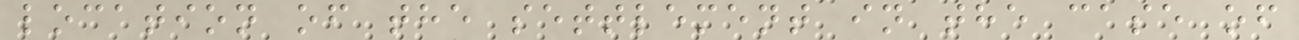location of the settlement in the case of
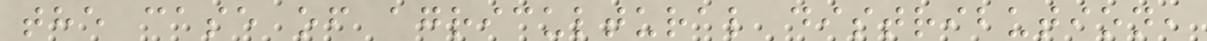the case of agricultural distribution,
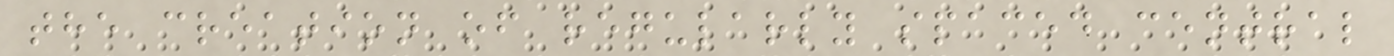the creation of regularly spaced central
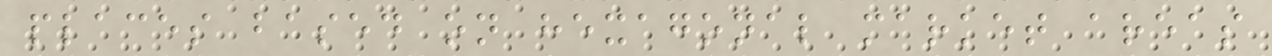places based on hexagonal market areas
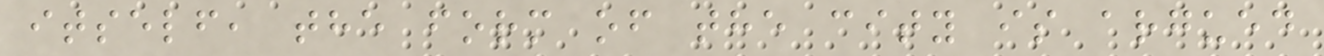itself, the form of the city is argued
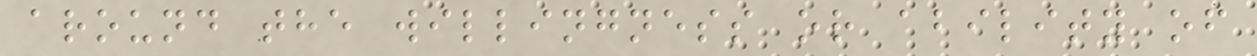around the willingness or ability of
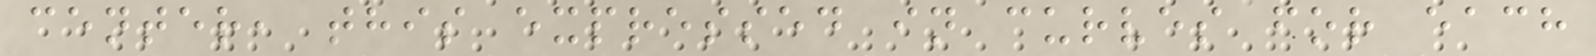center, this expressed in curves for each
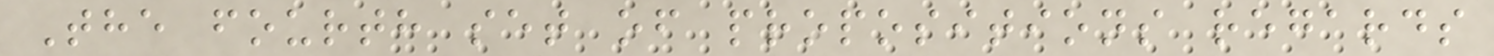The fourth set of propositions regards
